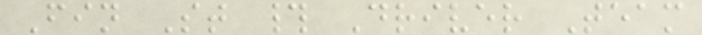Fin St # Driver Team
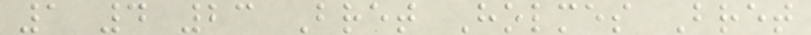1 4 23 Bret Holmes Bret
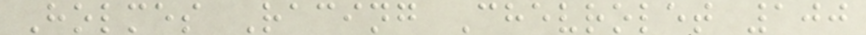Holmes Racing Chevrolet 100
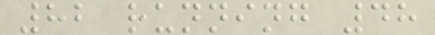82 running 48
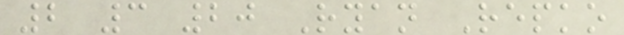2 3 20 Ryan Repko
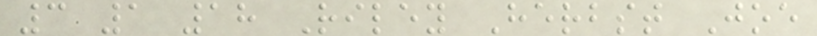3 1 18 Riley Herbst Joe
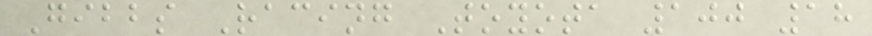Gibbs Racing Toyota 100 18
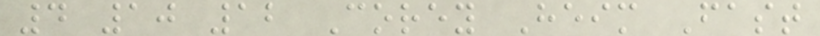4 10 12 Corey Heim Fast
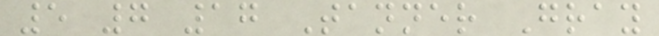5 7 17 Tanner Gray
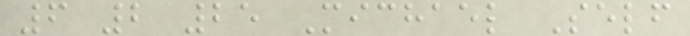6 2 25 Michael Self
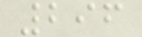296
